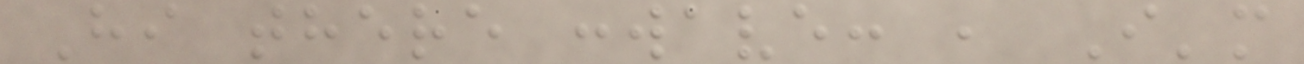Hi there :wave: , I'm
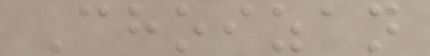Choizan
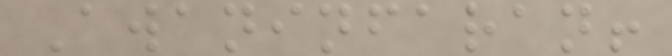Awaninfaran!
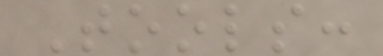Tools:
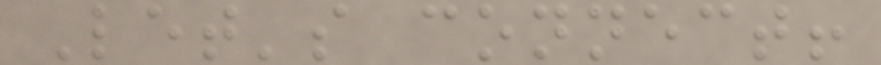Let's connect!
